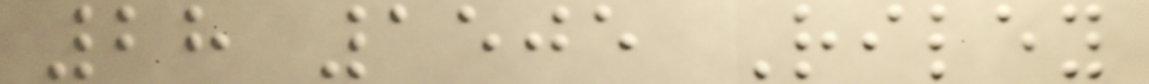28 1505 Riley
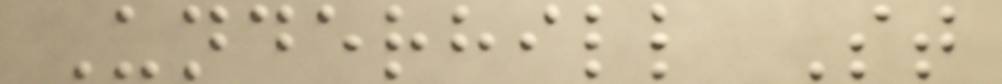Underhill St
